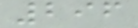296
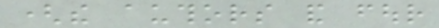(the authors and four
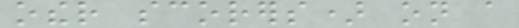other scorers) on a
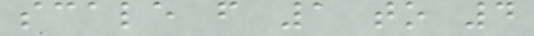scale from 1 to 4
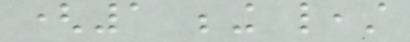(1 being least
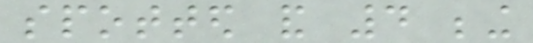spotted and 4 being
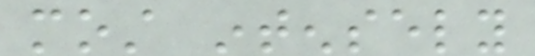most intensely
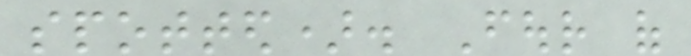spotted). Four of
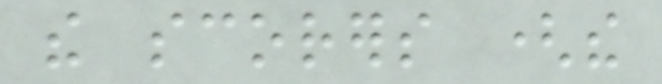the scorers (the
